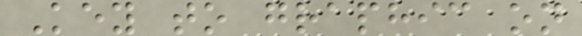Key to graphic on
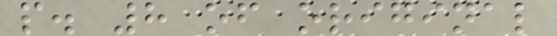p. 8 of original
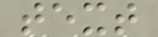text
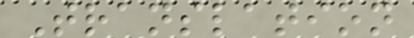Translation
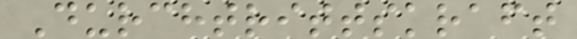Durchtrittskraft
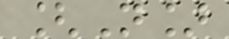[N]
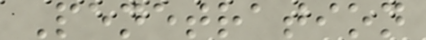Penetration
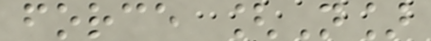force [N]
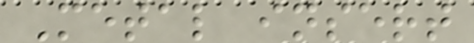Metal insert
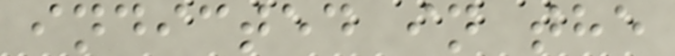indicted in the
